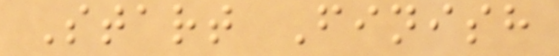Start Finish
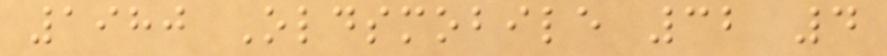1980 Oldsmobile 32 4
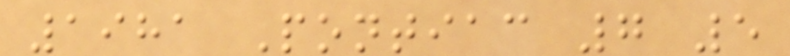1981 Pontiac 7 5
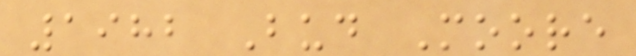1982 Bud Moore
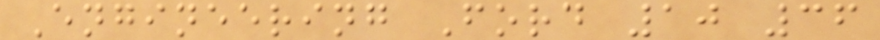Engineering Ford 10 36
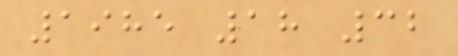1985 18 32
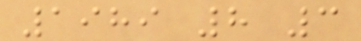1989 8 3
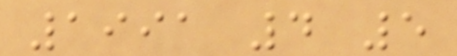1991 4 5
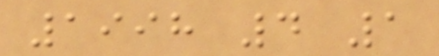1998 4 1
